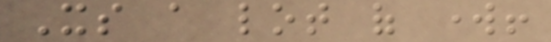Its a lot of work!
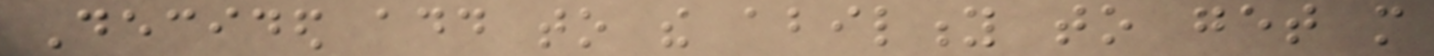Decided add to the ability to get more
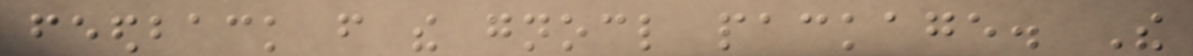feedback from the gnocl package. The
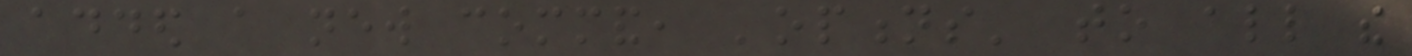added a new command, 'options' to all the
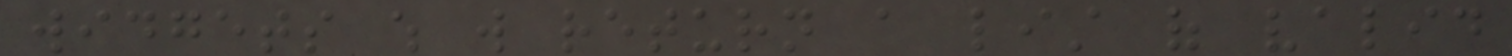widgets which will return a list of valid
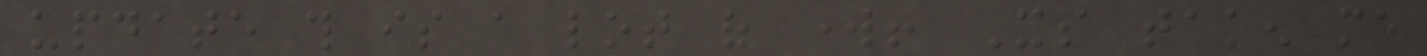update this is a lot of work! Its taken me
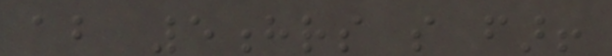about 5hrs so far!
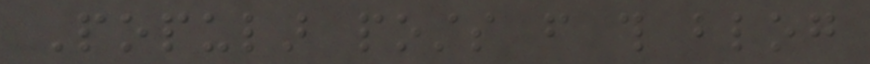Popular posts from this blog
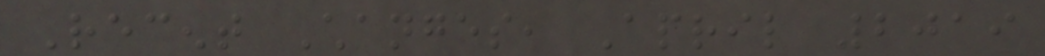Recent Changes, April 2019
